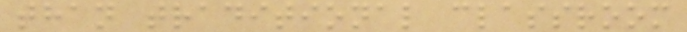than traditional classroom
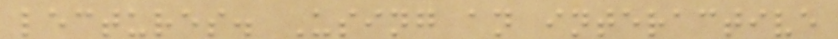lectures. Using an interactive
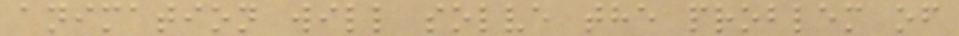animation will solve the problem of
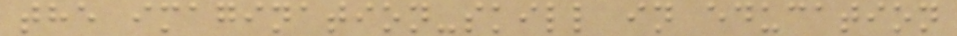the imagination-skill in education
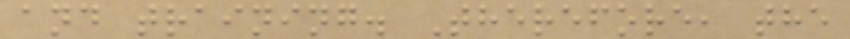and training. Therefore, the
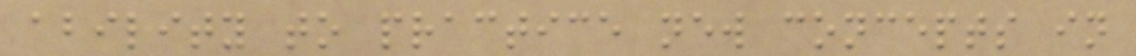ability to practice new concepts in
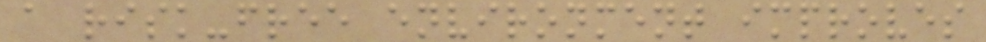a risk-free environment improves
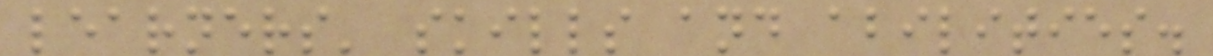learners' skills and abilities.
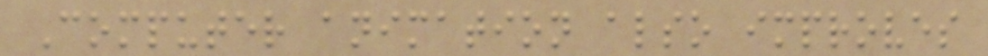Computer animation also improves
